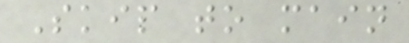Skip to main
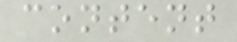content
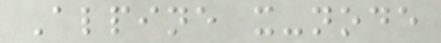Alpine x-node
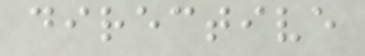directive
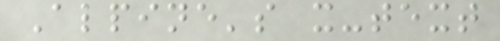Alpine's x-text
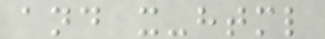and x-html
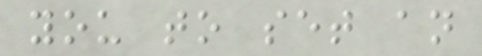you to set an
